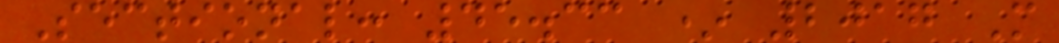Sectional: 45.33 * 2017 M
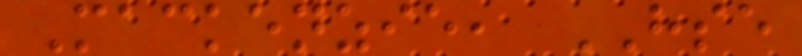Mackenzie, HSE
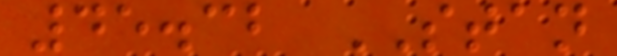45.32 STAN
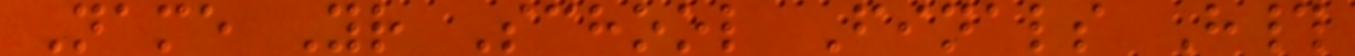Name Yr School Finals H#
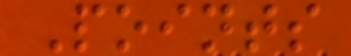Points
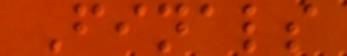Finals
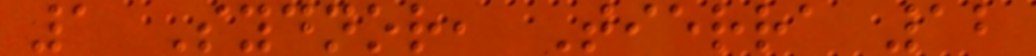1 Sydnor, Tierra 12
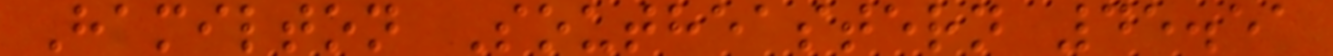Hamilton Southeastern 45.51
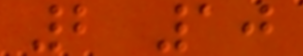2 10
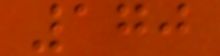170
